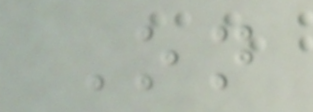On
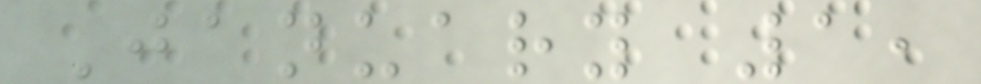January 1,
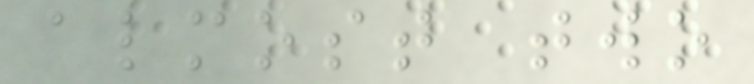almost two
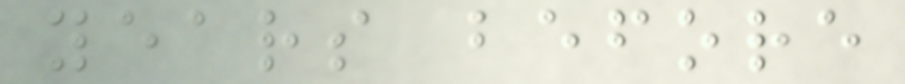years before
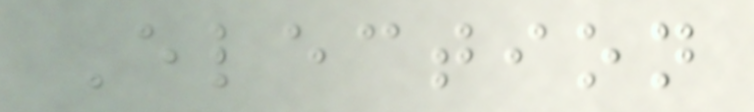Election
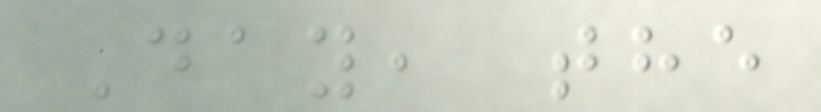Day, the
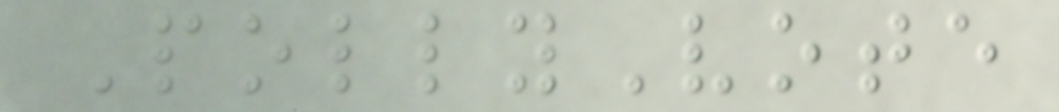PollyVote
